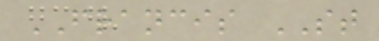FRANCIS ST
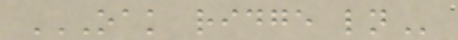OAK RIDGE LN
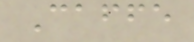Caffe
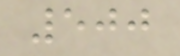500
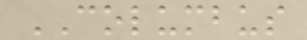COLUMBUS
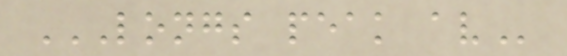LONGS PEAK AV
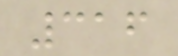316
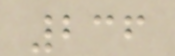236
